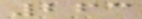263
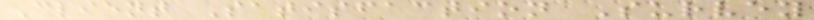Client Satisfaction Survey
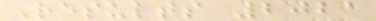Results 2021
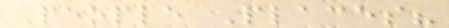People Places?
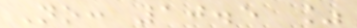No: 10.5 %
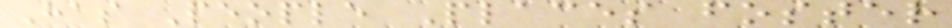Has People Places foster
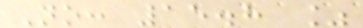No: 15.8 %
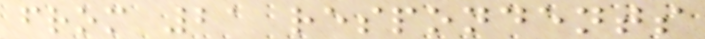from 21 respondents
